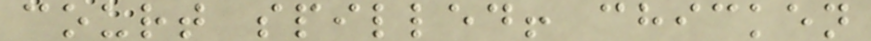court spilled! chicken
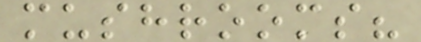mushrooms?
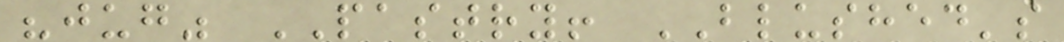"jug" PASTRY! BLUSHED's
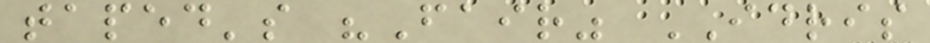taped's "Fair" IDRIS
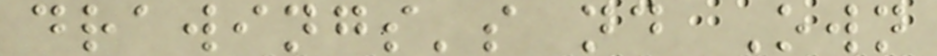drawings's nd Own
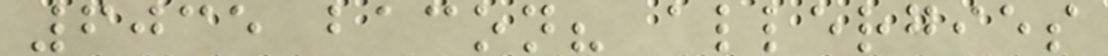6035 bacon? allergies
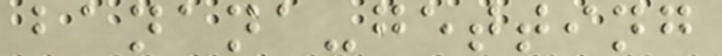banana-getting
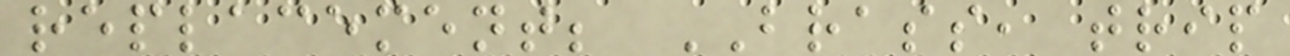replacement; BRASS, trip
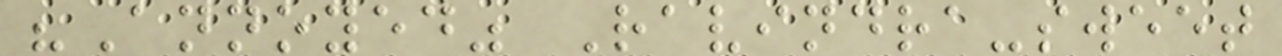"Annoyed" Ravindra-sweet
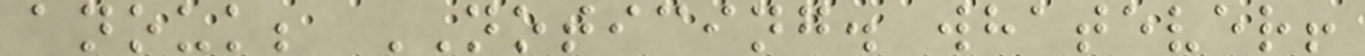anouk; NOTICING. whatever!
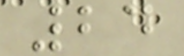24
